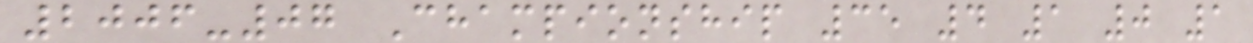2006-07 Championship 35 4 1 0 1
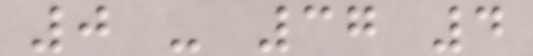0 - 37 4
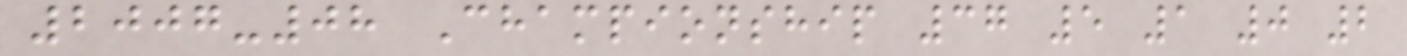2007-08 Championship 37 5 1 0 2
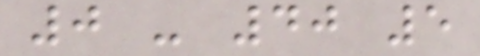0 - 40 5
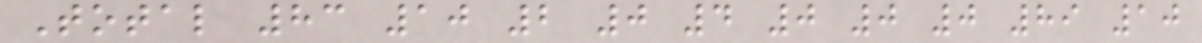Total 83 10 2 0 4 0 0 0 89 10
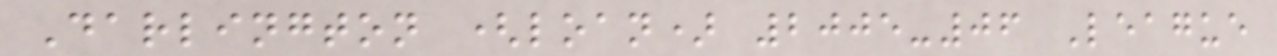Darlington (loan) 2005-06 League
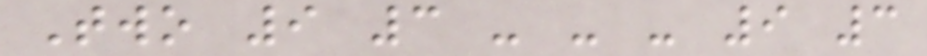Two 9 3 - - - 9 3
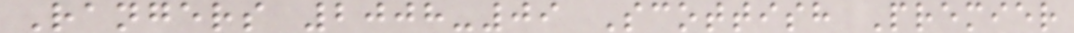Rangers 2008-09 Scottish Premier
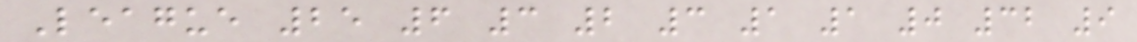League 25 6 3 2 3 1 1 0 32 9
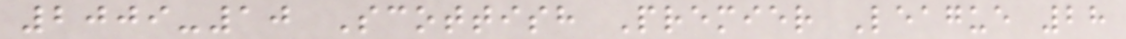2009-10 Scottish Premier League 28
